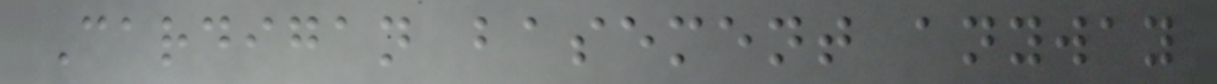Cardigan basement anyway
